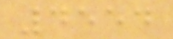4554
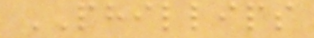PHILLIPS
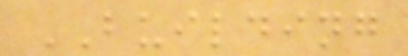BUILDING
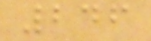246
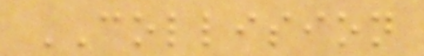COLLISION
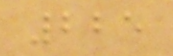225
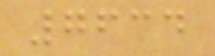7634
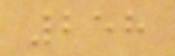258
